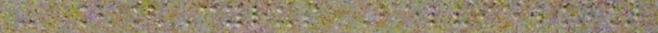- [[Cyrus Belview]]
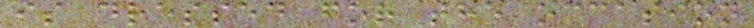is dressed for the occasion
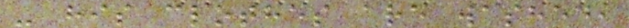- his clothes are washed,
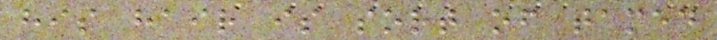his hair is sort of tamed
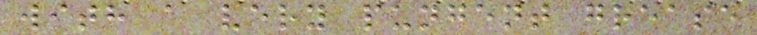with a very pungent grease
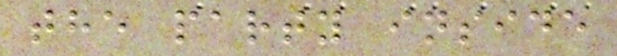the party inside
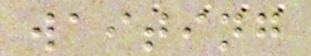waiting
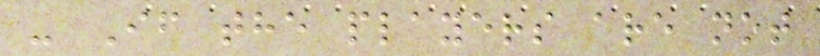- If the players are not
